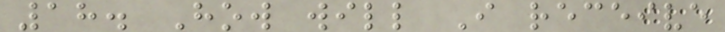18. How will I receive
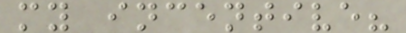my incentive?
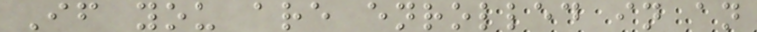If you are enrolled in an
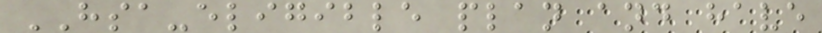HSA-eligible plan and have
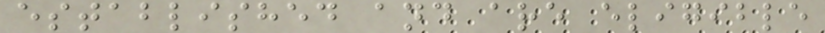established and are eligible
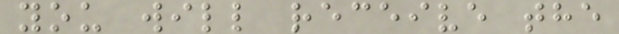you will receive the
